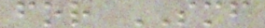for SMF
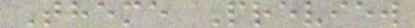Theme Preview
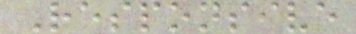Responsive
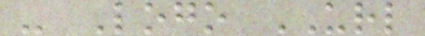- Logo URL
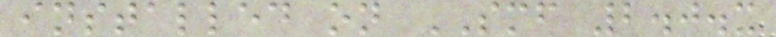installed on SMF 2.0.x
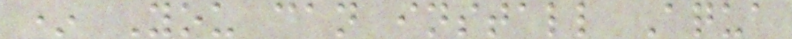* You can install Aqua
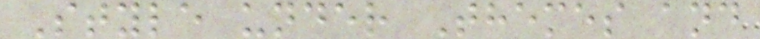Style under Themes and
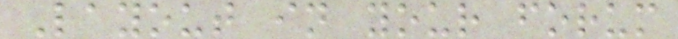Layout in your forum
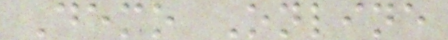Demo Online
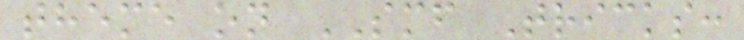theme on SMF Tricks:
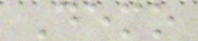Demo
